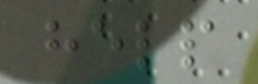help
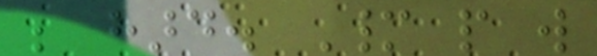be hard. Many people will
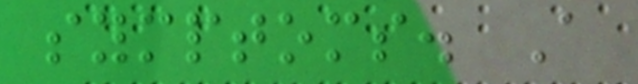symptoms. A
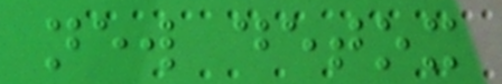new detox
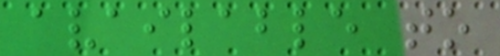available to
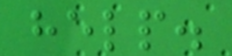help.
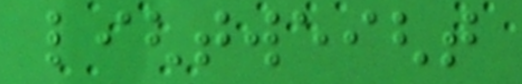lightweight
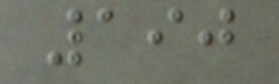190
